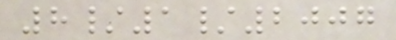8/1/2007
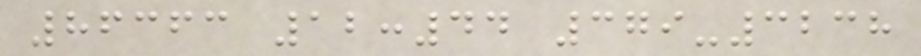86363 12:44 379-3238
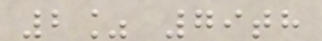2% 79th
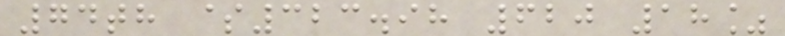74th $323.98 620 18%
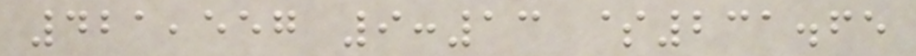421,557 9:13 $231.65
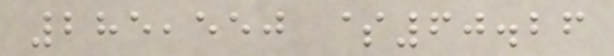285,550 $60.26
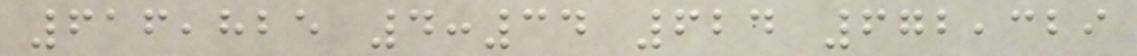616,825 4:34 624 672,329
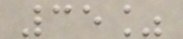35%
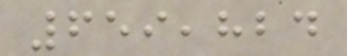659,824
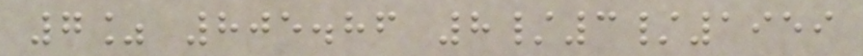7% 805.86 8/3/1959
